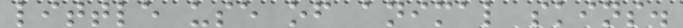little use of animal skins.
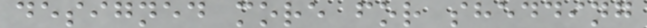designed more for shedding
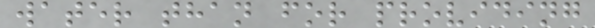water than for providing
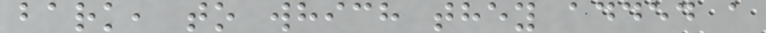bark, to which they added a
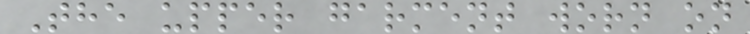The upper garment worn on
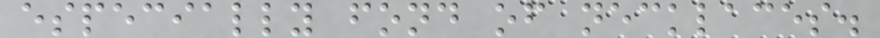especially fond of necklaces.
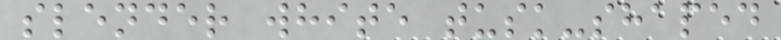slender white tusk-shaped
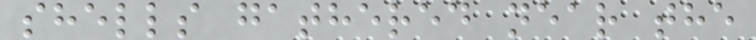shells gathered near the
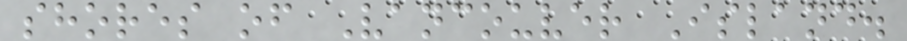shores of Vancouver Island.
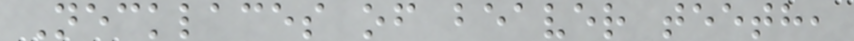Necklaces of beaver teeth,
